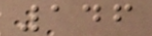146
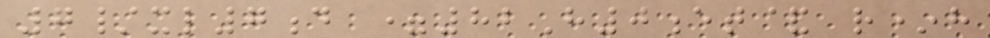7/xl7d =82H0et& r*h
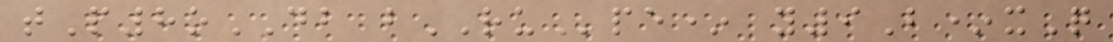tP8oDB bRUpe* y9B*xQ
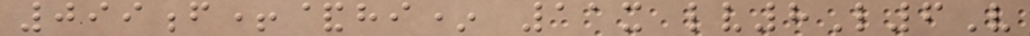099f+&hi* 11x lv8L6V
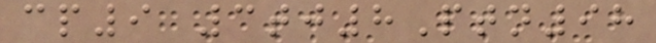cp9 3tj8Ptn98
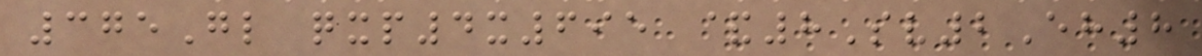375Gl qxp4x695 &8Sv2Eh8
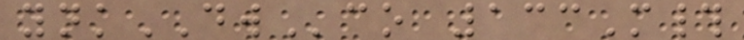ynkDWco 133M#
